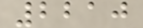2210
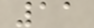11
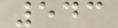543
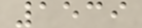1539
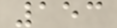153
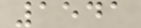1541
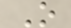O
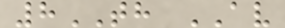8TH AV
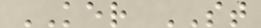KER ST
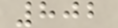802
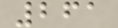261
